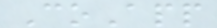CoApp
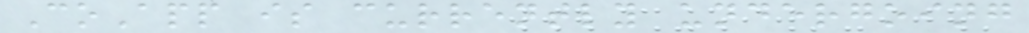CoApp is currently undergoing
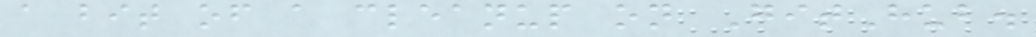a bit of a cleanup on GitHub.
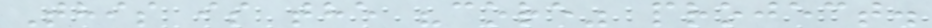This is the "core" project.
